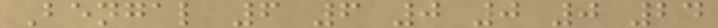Bengal 6 6 0 0 0 24
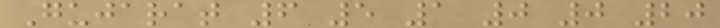Gujarat 6 5 1 0 0 20
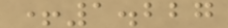+1.227
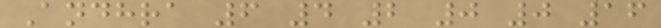Andhra 6 4 2 0 0 16
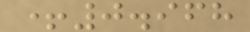+0.968
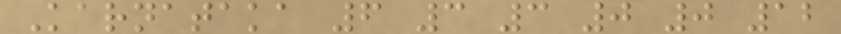Karnataka 6 3 3 0 0 12
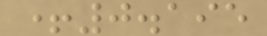+0.195
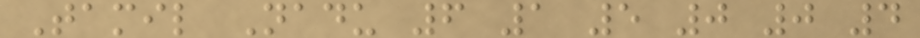Tamil Nadu 6 1 5 0 0 4
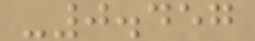-0.457
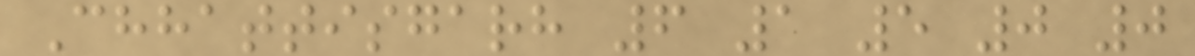Chhattisgarh 6 1 5 0 0
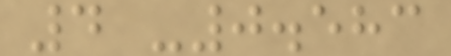4 -0.583
